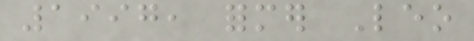1997, former Leo
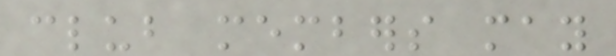club members may
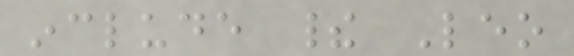include their Leo
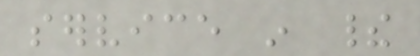service in their
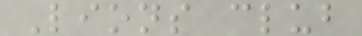Lions club
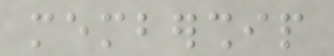membership
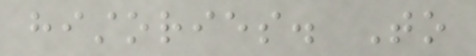histories. To
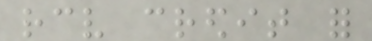receive credit for
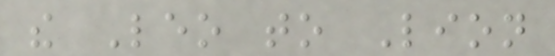the Leo to Lion
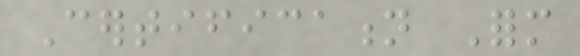Certification Form
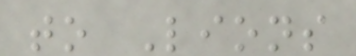to Lions
